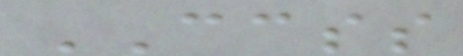CCSS
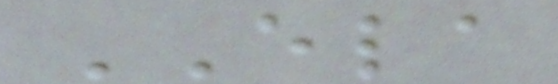ELA
